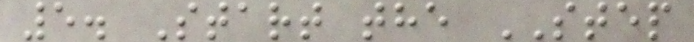5. Start the STEP
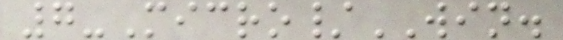7-Micro/WIN.
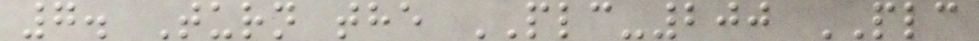7. Turn the PLC-200 PLC
